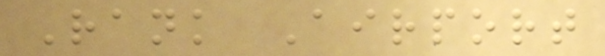Rank Airport
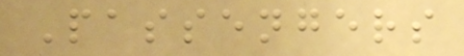Passengers
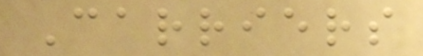Carriers
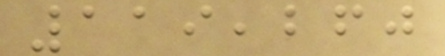119,260
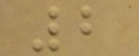2
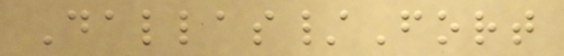Dallas/Fort
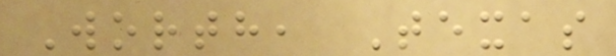Worth, Texas
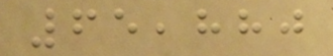65,880
